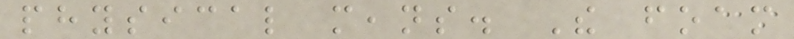physical means. The foam
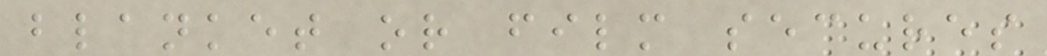blanket or film secures
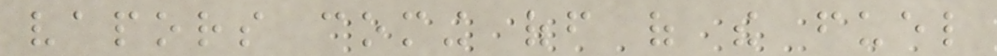vapors coming off of the fuel
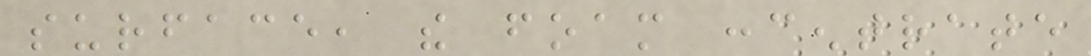surface, the foam concentrate
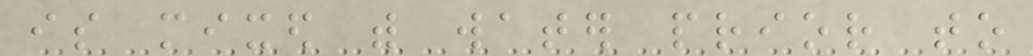is mixed with water prior to
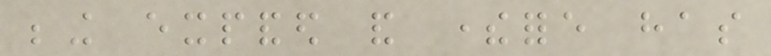being expanded and therefore has
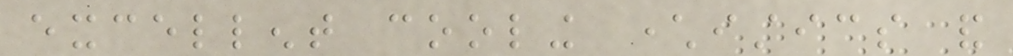excellent cooling characteristics and
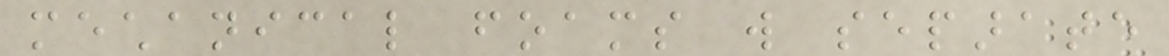mechanical foams will separate
